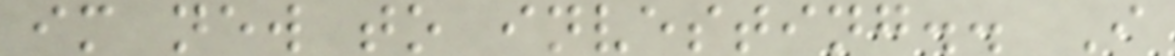im new to investing.. I
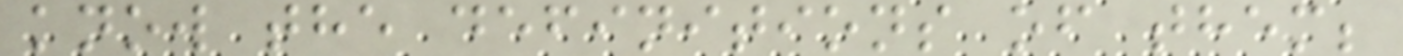know the definitions of them;
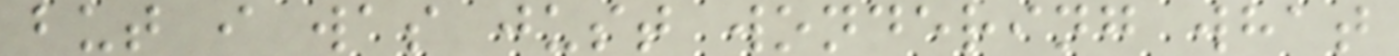but i was just wondering what
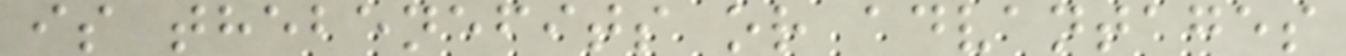is thebenefits or advantages
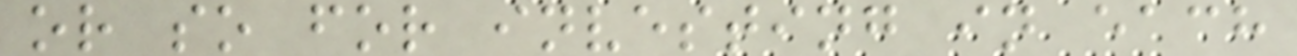or so for investing in each
